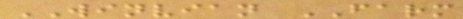WINVIAN FARM
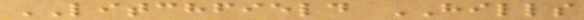LITCHFIELD HILLS
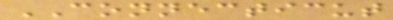CONNECTICUT
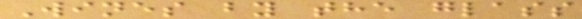Wines by the glass
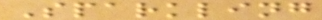Sparkling
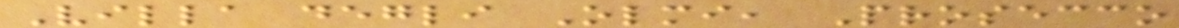Villa degli Olmi, Prosecco
